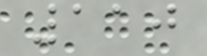110
